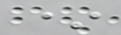*
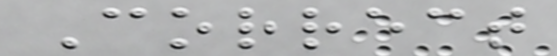Correct
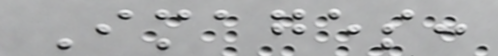Images:
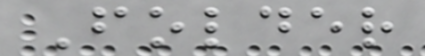Folder
